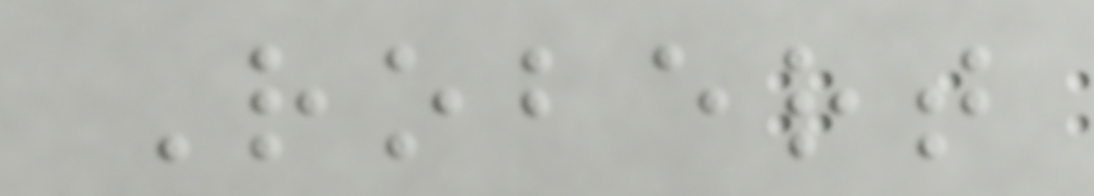Robert
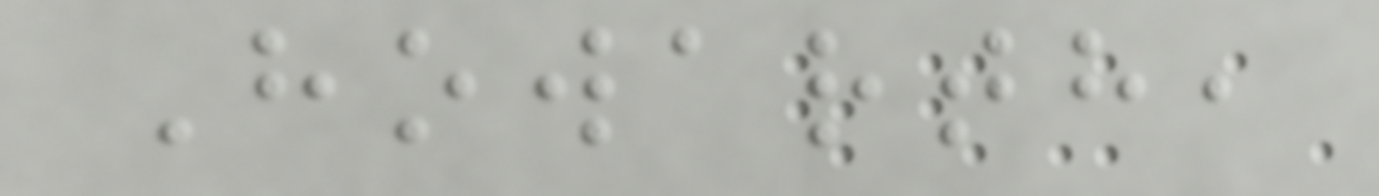Howarth,
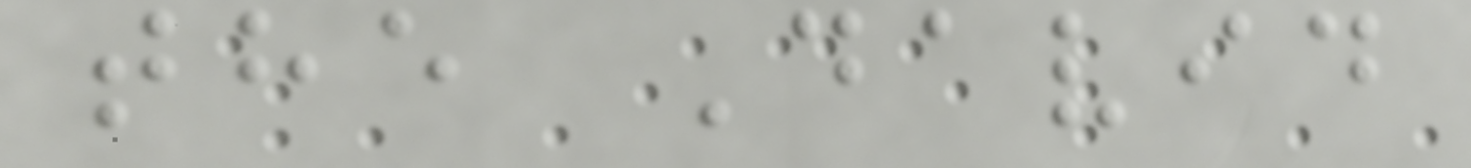the David
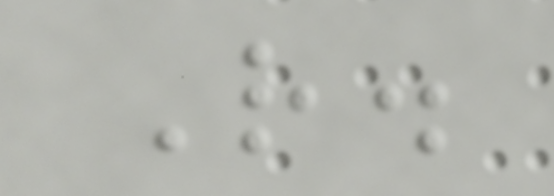R.
